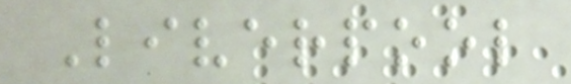Liverpool
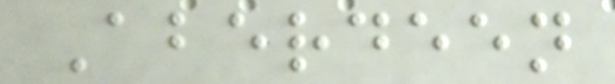Aberdeen
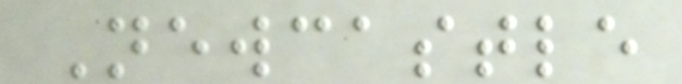Newcastle
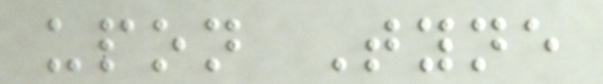upon Tyne
